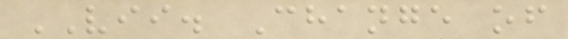VII. Change of
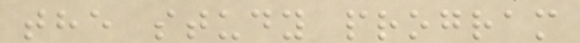the study program
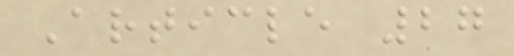Article 27
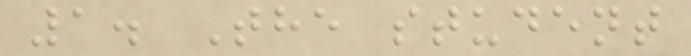1. The student
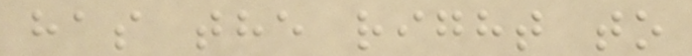has the right to
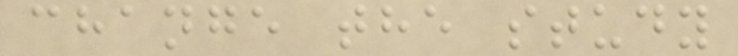change the study
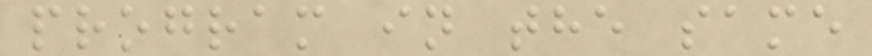program in the same
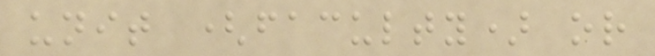unit (faculty) or
